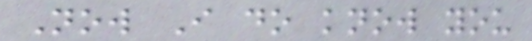Now I do know you
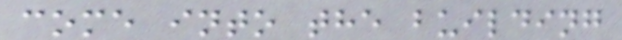come into the building
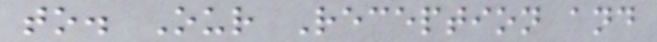to. Our Reception and
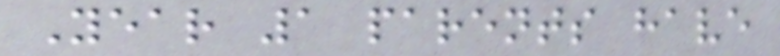Year 1 parents have
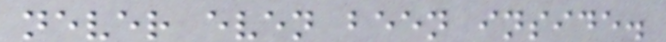never even been inside.
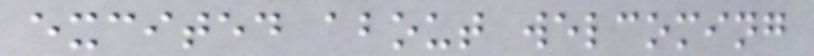excited about welcoming
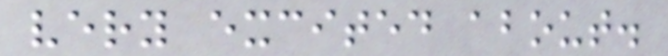very excited about.
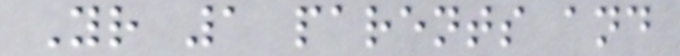Yr 1 parents and
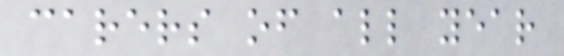carers of all year
